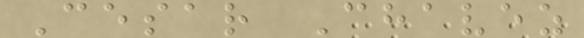Cesar Chavez
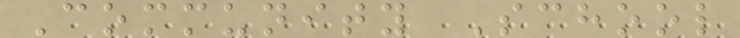Community School
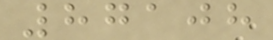87108
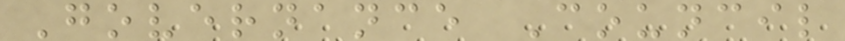Governance Council
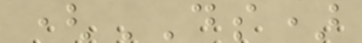(DS)
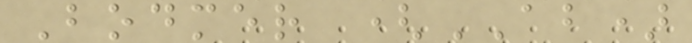Bodmer (AB)
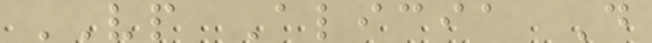VP Alicia D
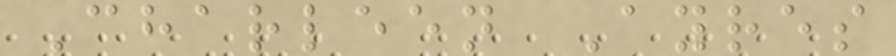Charleen Ayres
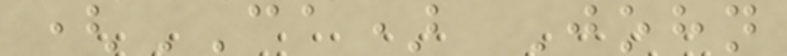(CA) John
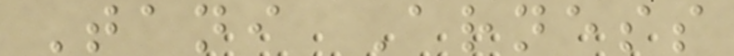Tani Arness
